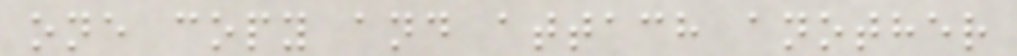one copy and attach another
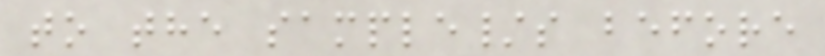to the sample/s before
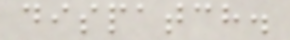dispatch.
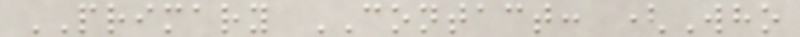PRIMARY CONTACT: (Who
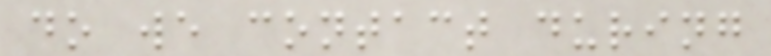do we contact during
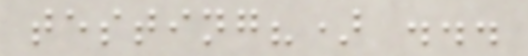testing?) ...
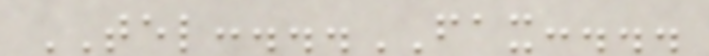TEL:...FAX:...
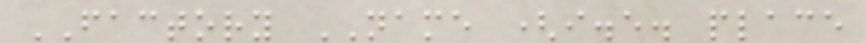FACTORY NAME (i.e. place
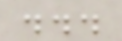...
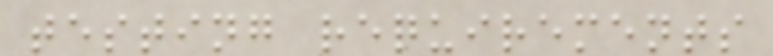testing requirements
